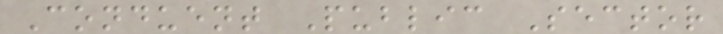Conduent Public Sector
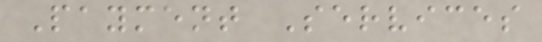Payment Services
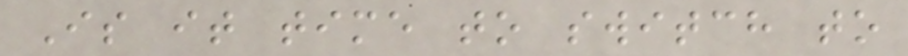Is it time to switch to
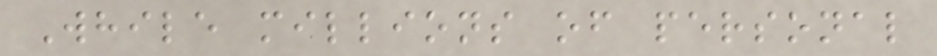While millions of personal
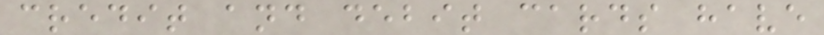credit and debit cards have
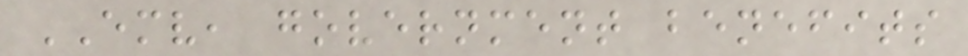EMV, government benefits
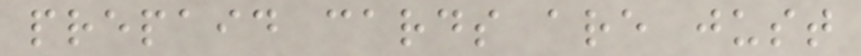prepaid cards are just
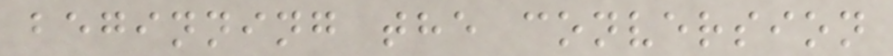beginning the conversion
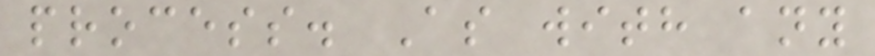process. As with any
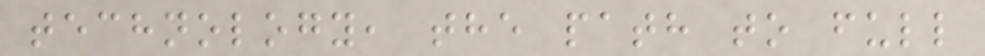technology, the path to full
